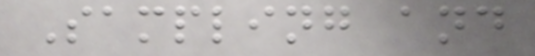Sampling and
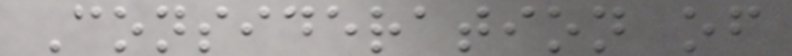Consideration of
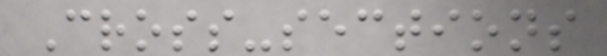Cross-sections
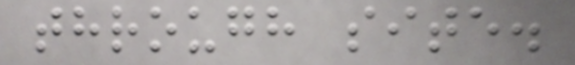through site.
